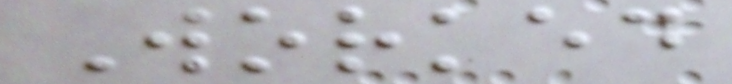Worked
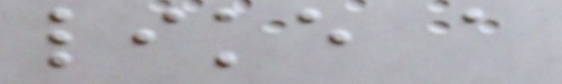like a
